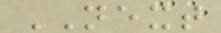NEXT
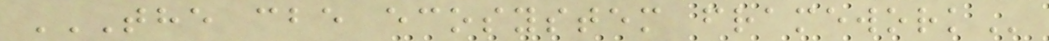THE CBE ECOSYSTEM FRAMEWORK
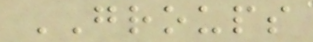GROUPS
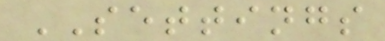SETTINGS
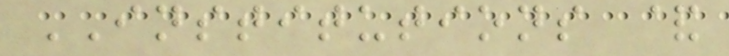INSTITUTIONS &
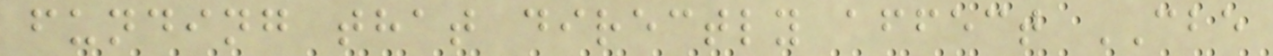funding that directly affect CBE
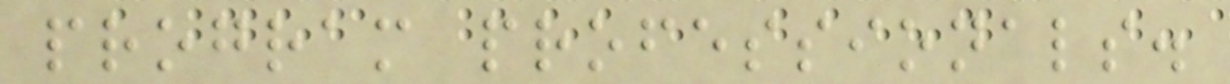program professionals.
